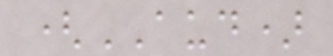(AUD)
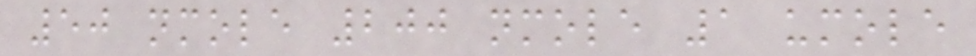50 nmole 200 nmole 1 umole
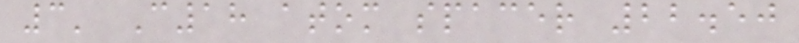3' C18 atom spacer 22.50
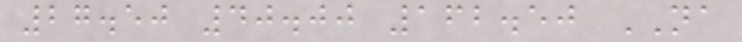27.50 40.00 162.50 NA
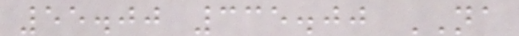55.00 335.00 NA
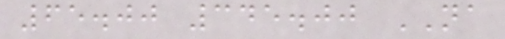65.00 345.00 NA
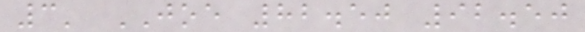3' JOE 82.50 92.50
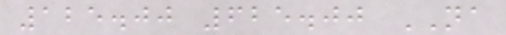125.00 625.00 NA
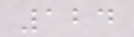124
